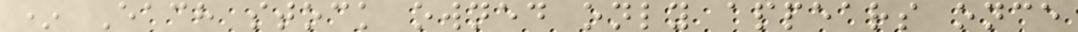* Each stock owned only appears once
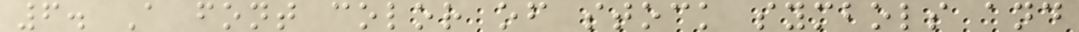6. A font color of stock symbols and
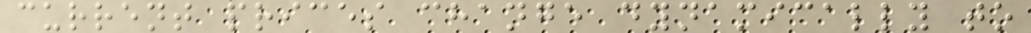current prices change dynamically to
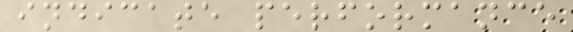indicate performance
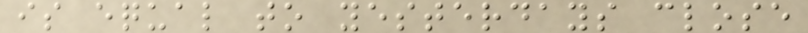is equal to yesterdays close
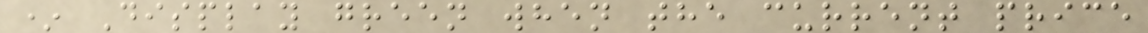* Display green when the current price
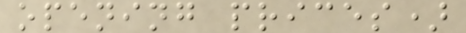opening prices)
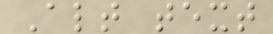Alt text
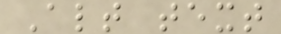Alt text
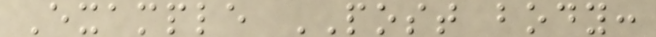Example POST body:
